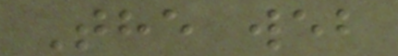The web
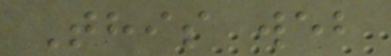This web
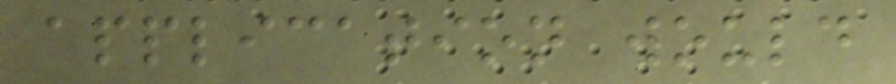application would
